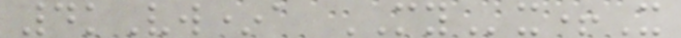4kVw*a MYx+X
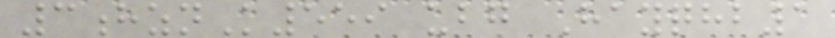3hznK559 ubg Hayqhb1
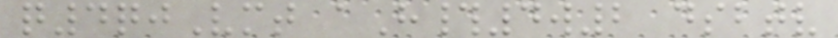q4qjVmt aH#4w2 dsbtv
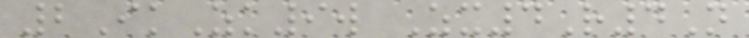2IkZk9w Zx4R4N
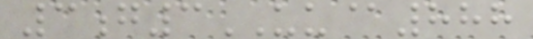3g3UU@888
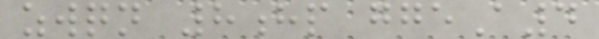zwqn 8hp ggeA4
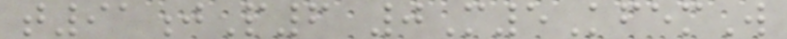t91jP6 0M5KfemW
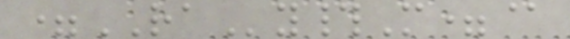=RAy#M=@
